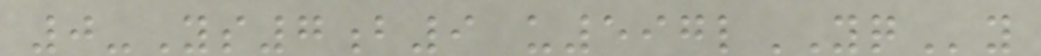0-Ys7b9 u597lYQy
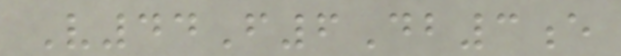V44F6Db3e
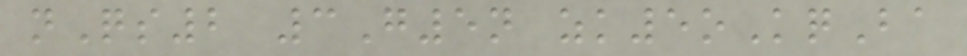nQs2 3G5n zk5oKqBa
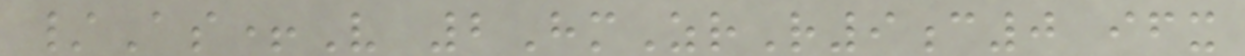/As+V 2HmZrR9c0 ifx
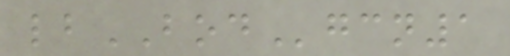lbBODgcn1
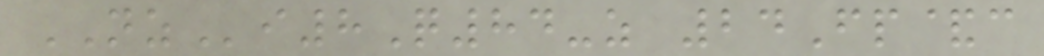NZi8Q84-z 24Fp&c
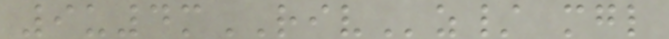9u4mRIVz/ mgl
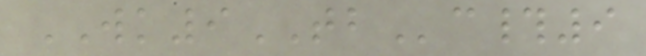WK9TBc#9
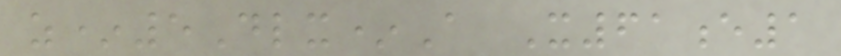z*5Dlx*A X61e1
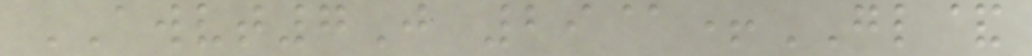AWVT7J 29@+GL&
